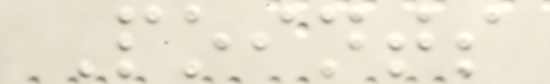Points
